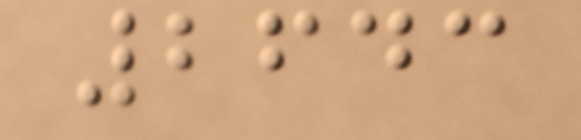2643
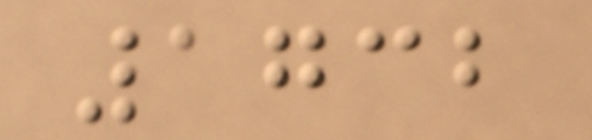1732
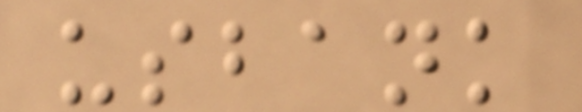usbank
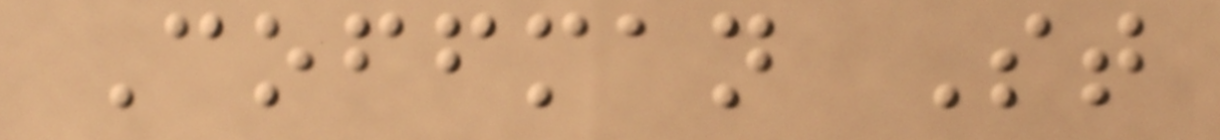Coffman St
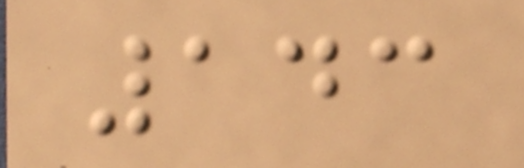143
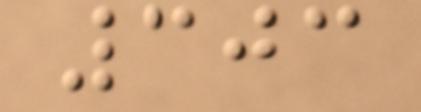303
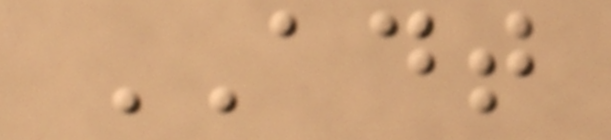ADT
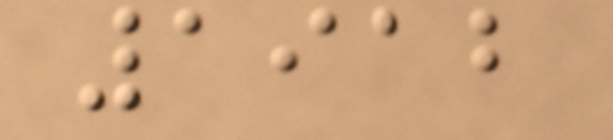1912
